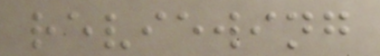reviewing
